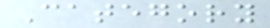Category
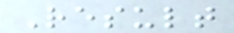Result
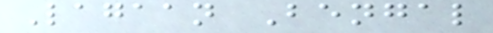Lagaan Bengal
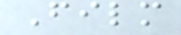Film
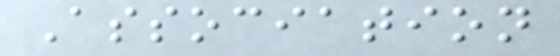Association
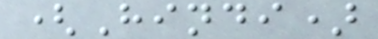(Hindi)
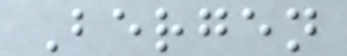Bergen
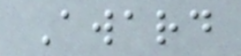Award
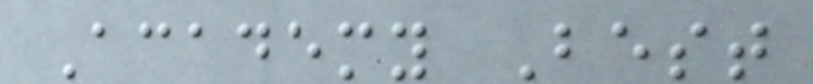Academy Best
